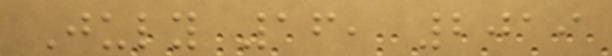July 16, 2019
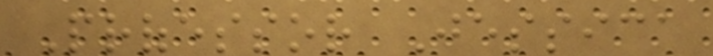Professor Jessica
